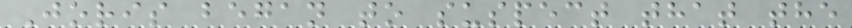Joris began to suspect that the
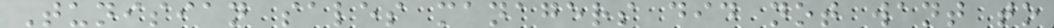Tunisian sales managers did not want to
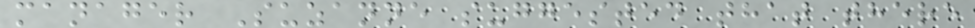manager Suzanne suggested that there
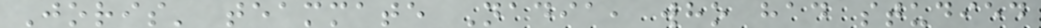Joris' teammate Nadia, who had studied
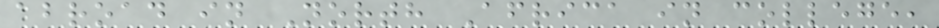abroad in North Africa in college,
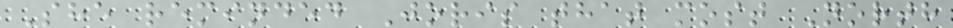She reminded Joris that most North
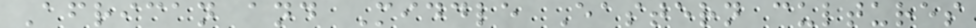African and Middle Eastern cultures
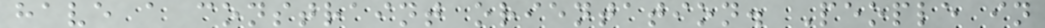have a constraint orientation. People in
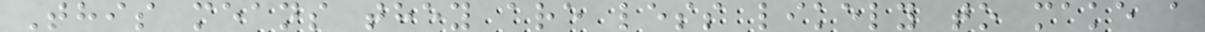This means they are less likely to make a
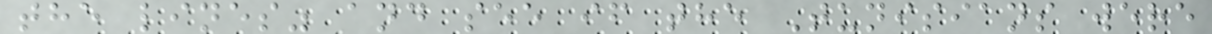the lines" and see if the Tunisians were
